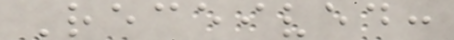Received:
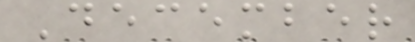December
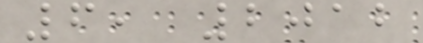6, 2012
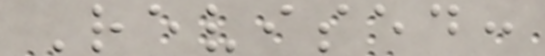Revised:
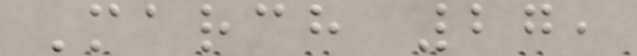March 27,
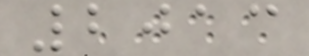2013
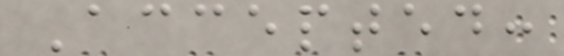Accepted:
